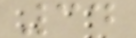34
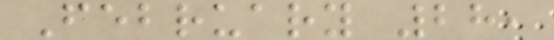February 28,
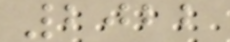2022
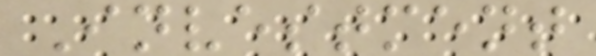Investment
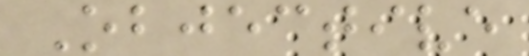Objective
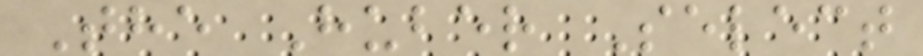The Huber Select
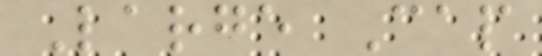Large Cap
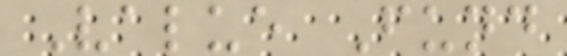Value Fund
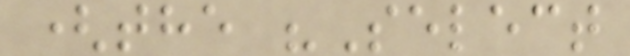(the "Select
